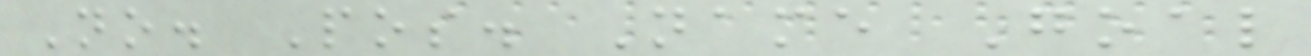No. Pos. Name Goal
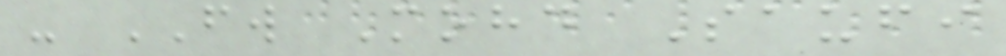- FW Mohd Saufi
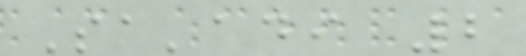Sa'adi 2
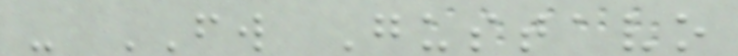- FW Gustavo
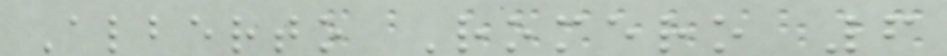Alberto Romero 6
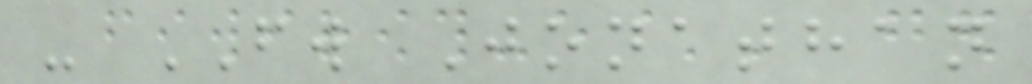- FW Jonathan
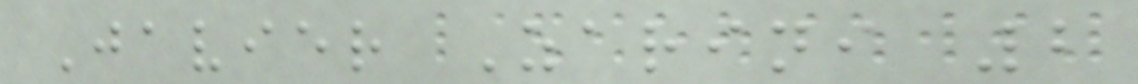Javier Zarini 2
